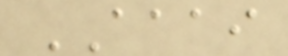AAAI
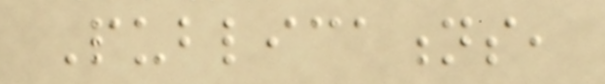Publications,
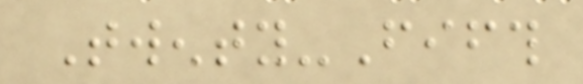Twenty-Fifth
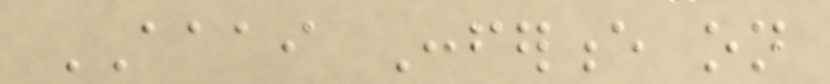AAAI Conference on
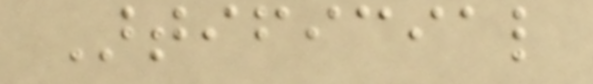Artificial
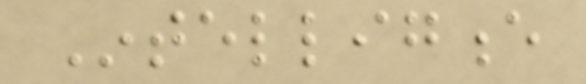Intelligence
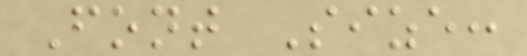Font Size:
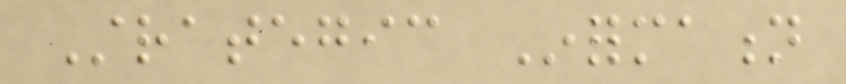Strategic Information
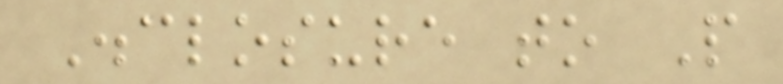Disclosure to People
